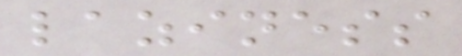laziness
